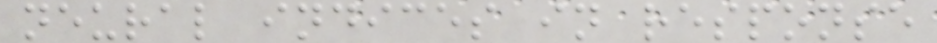neural indices in response
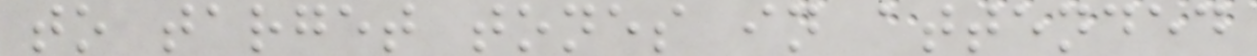to target tones in attended
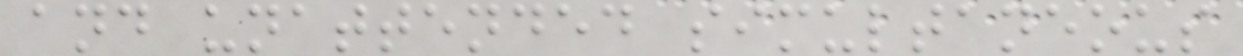and unattended simultaneous
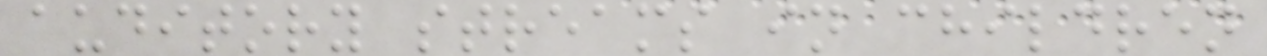auditory streams in children
